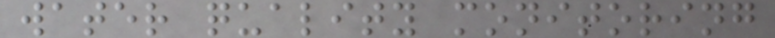water quality monitoring
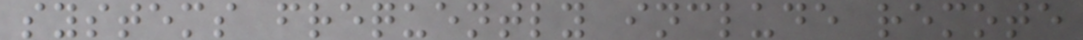systems frequently include remote
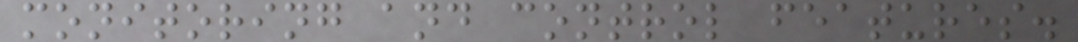monitoring and control features.
